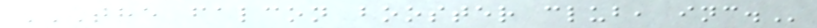THE FALCON BOOSTER CLUB, INC.
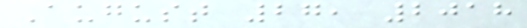August 27, 2018
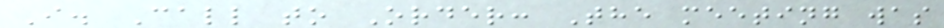I. Call to Order: The meeting was
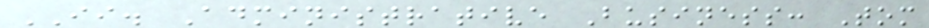II. Administrative Business: Tom
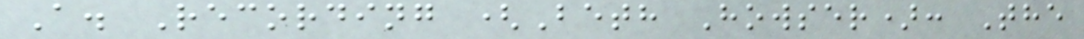A. Recording (Beth Howser): The
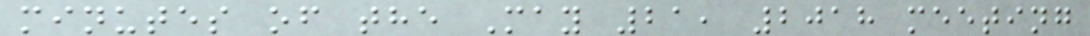minutes of the May 21, 2018 meeting
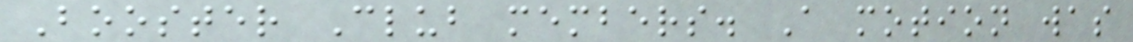Booster Club members. A motion was
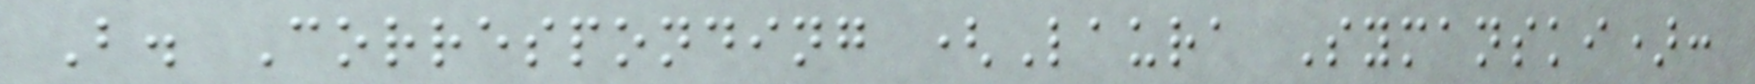B. Corresponding (Laura Symanski):
